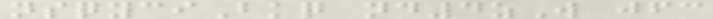nsqyciBkq nd4zW jfc
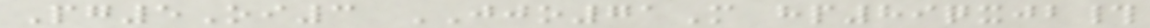Pg5Oi3 JJO71M hp89qxjb#
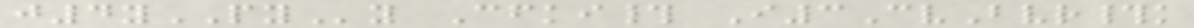j4yPYy Cfki# I3CvBvr#k
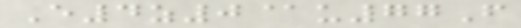E4z0@u77F
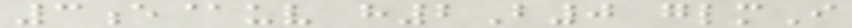3e@uv h2B0 glmI
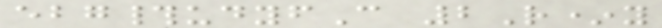ebg#udyfC 2R*y
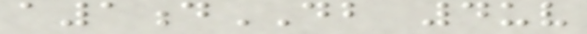a1dDB 4uv
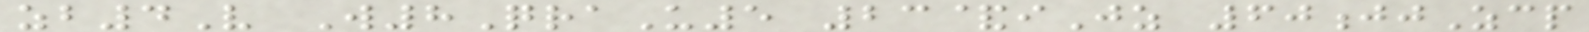zb4V W8QraU5 23&iJz 60jjZcp
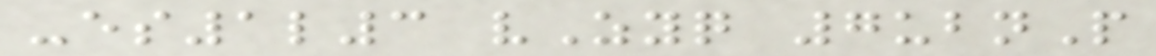-es1l3 vZyq 7ubnP
